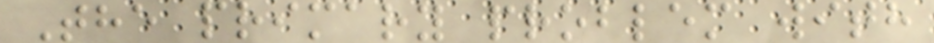The primary problem with
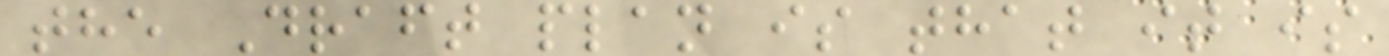the Draft plan is that it is
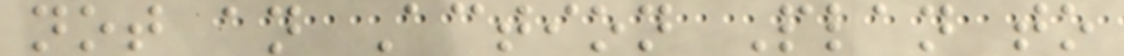not an Action Plan to
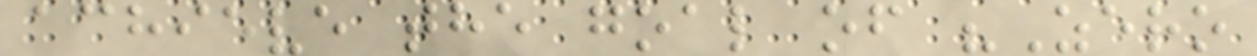achieve the goal of "Zero
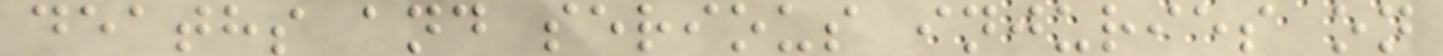deaths and serious injuries on
